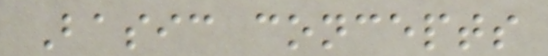Basic concepts
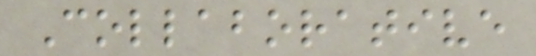Collaborative
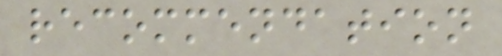recommendation
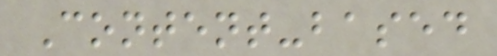Content-based
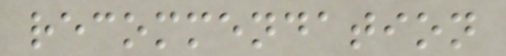recommendation
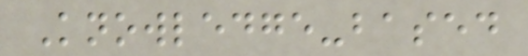Knowledge-based
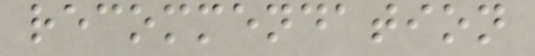recommendation
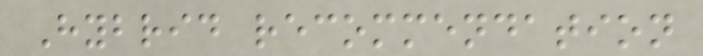Hybrid recommendation
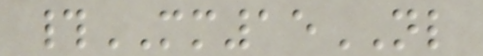#MM15NL
